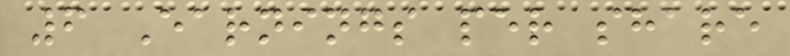6 Earnings per share
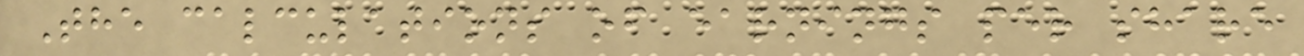The calculations of earnings per share
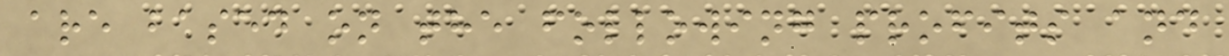are based on the following profits and
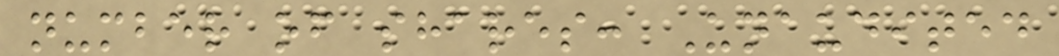number of shares: Unaudited
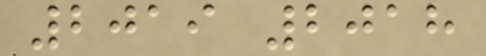2019 2018
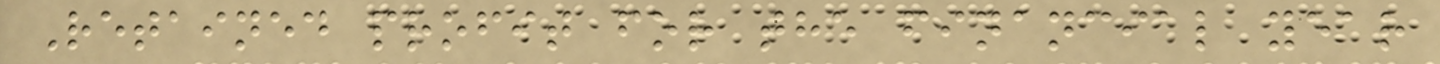Retained profit for the financial year
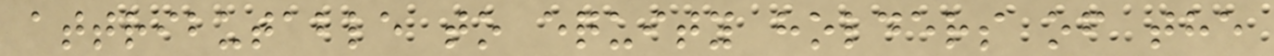attributable to equity holders of the
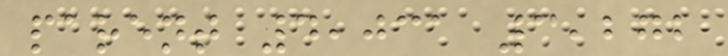parent 4,031 3,272
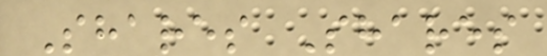Shares Shares
